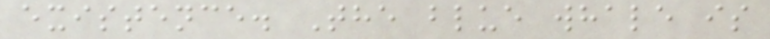existence. The blue whale is
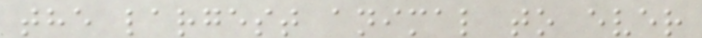the largest animal to ever
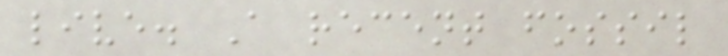live. A recent fossil
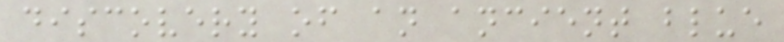discovery of an ancient blue
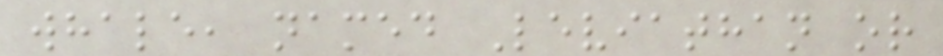whale, named Leviathan or
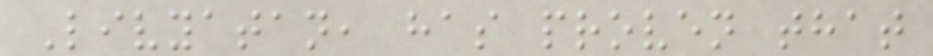Livyatan, has proven that
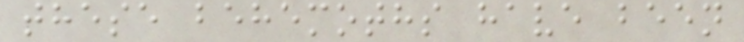these behemoths have been
